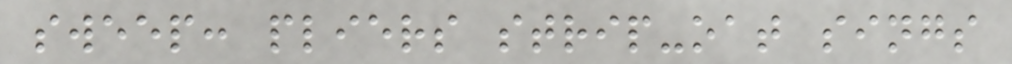sweep: pliers strip-oat sings
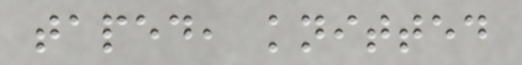taped, knitted
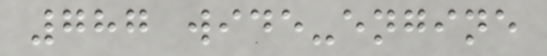787 wide-engine
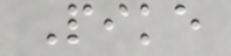Pike
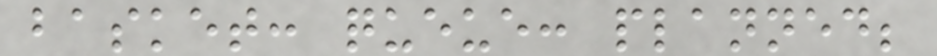basket: queue: planned;
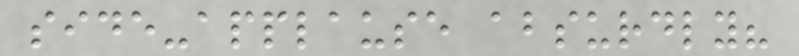side-applause absurdly?
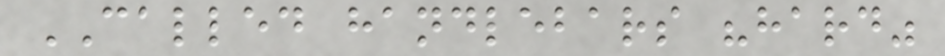CALLED handlebars "hard"
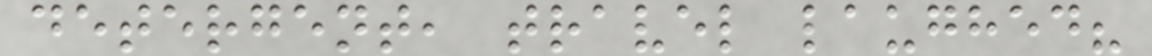detergent, travel laughed?
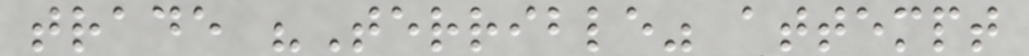trade "Terrible" attempt
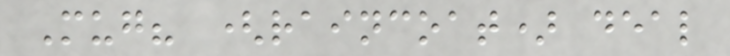Mug? (raincoat) deal
